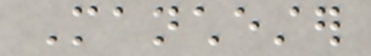Manchester
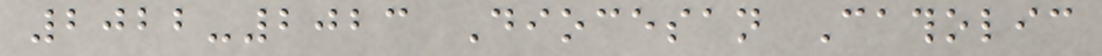2022-2023 Diocesan Catholic
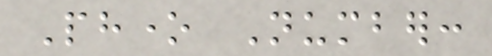Phone Number:
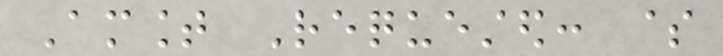Amount Requested: $
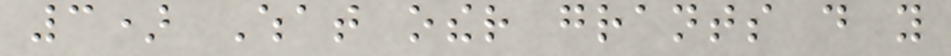3) What other grants do you
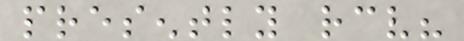presently receive?
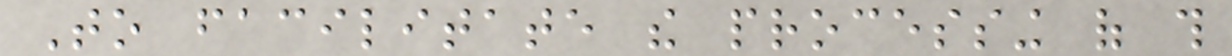To facilitate the processing of this
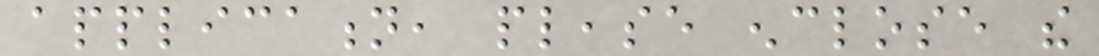application, please enclose the
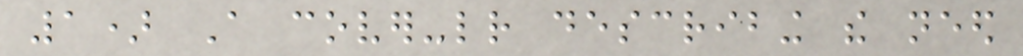1) A cover-letter describing the need
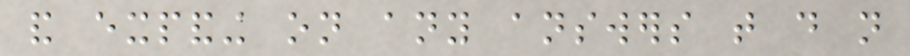and expanding on any answers that do not
